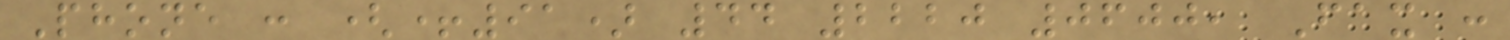Phone : (+91) 44 2220 0600, Fax :
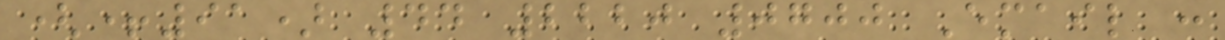(+91) 44 2220 0700 Email :
